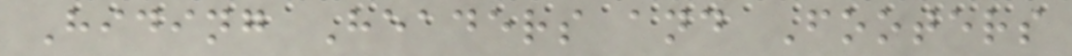Hiding Headers and Footers
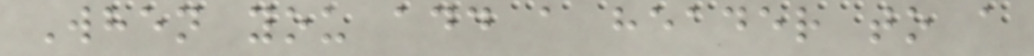When you add a header to a
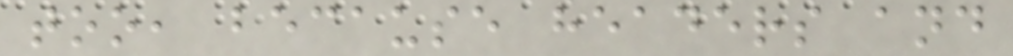too, because headers and
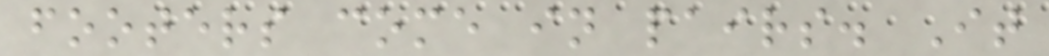footers come in pairs. It
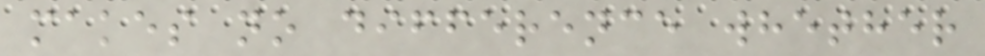makes no difference whether
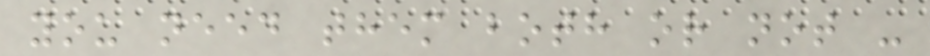you need them both or not -
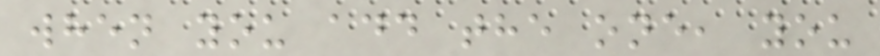when you add the one, you
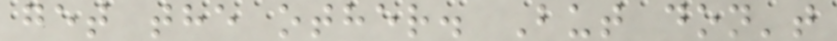get the other. But don't
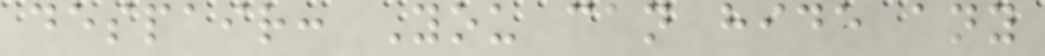despair: You can hide any
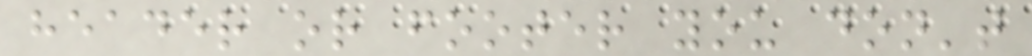header or footer you don't
